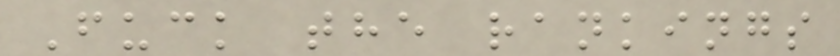Fuck the rankings
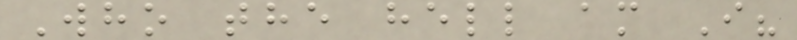Who the hell am I?
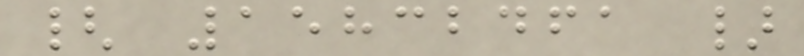{ 15832461 }
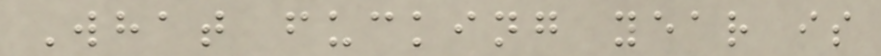What fucking year is
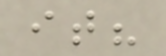it?
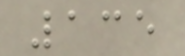135
